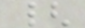{
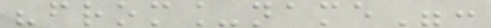"from_name":
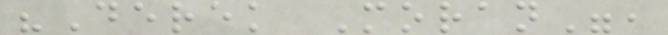"Derek Moran",
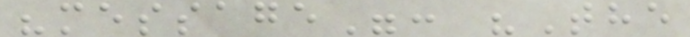"message": "The
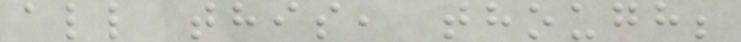all this, though;
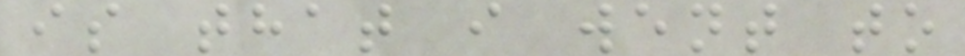is that i went to
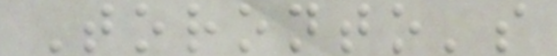Toronto's
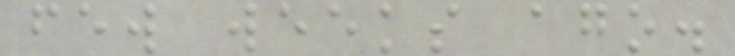few weeks ago.
